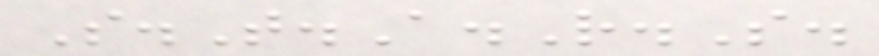S.T.A.R.S.
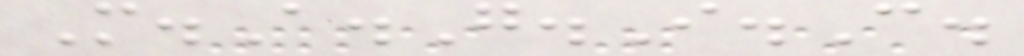M.A.G.I.C.
